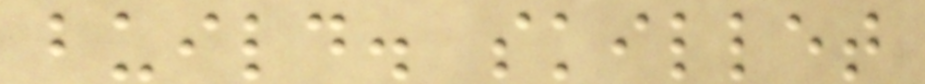build. skillet
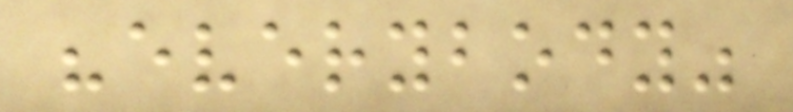"everybody"
